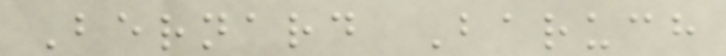Bernard Baruch
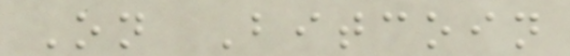On Bitcoin
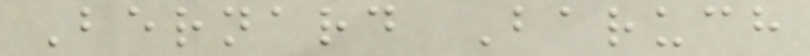Bernard Baruch
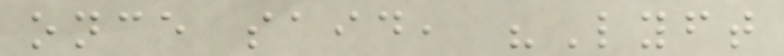once said, "Lyft
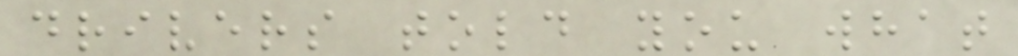drivers told you what
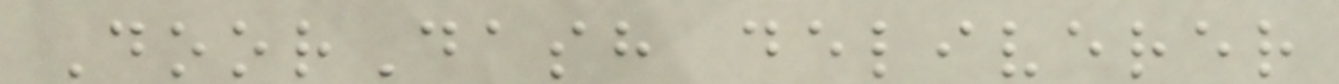DoorDash deliverer
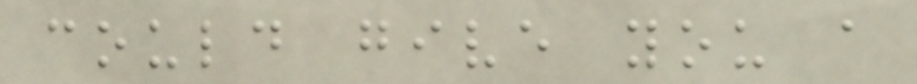could give you a
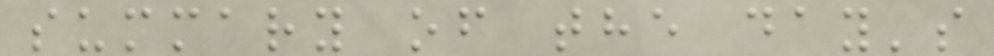summary of the day's
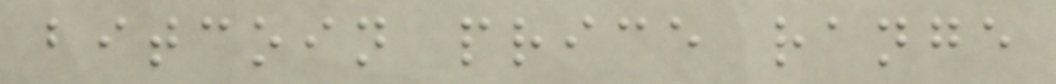bitcoin price range
